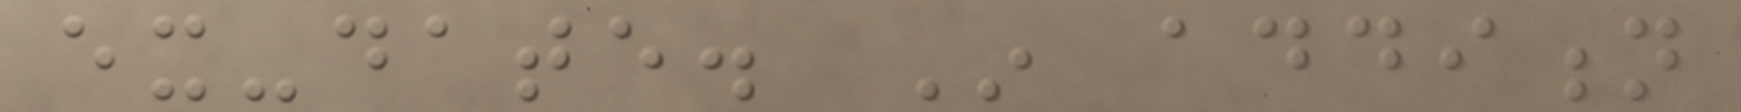ex-date. In addition
